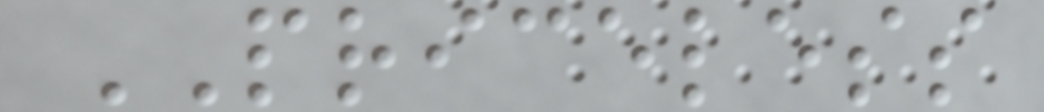PRICELESS
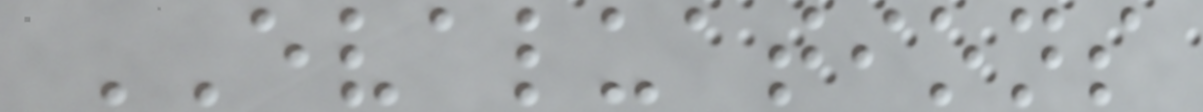EVALUATIONS
